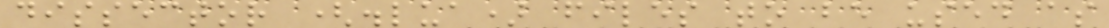dissector (.lua) files to be used as
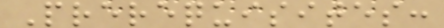Prerequisites:
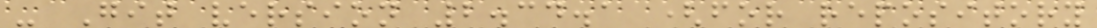- Git version 2.34.1 (for repository
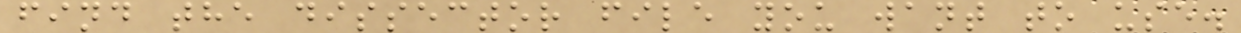find the dissector file you want to use.
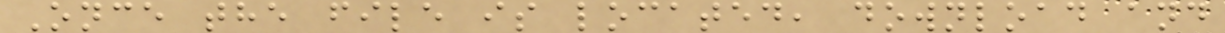Once the file is located, download and
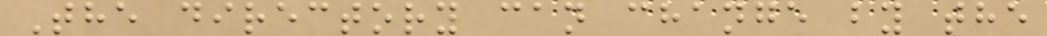The directory can change by the
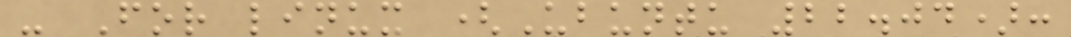- For linux (Ubuntu 22.04):
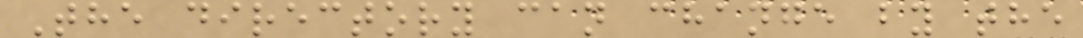The directory can change by the
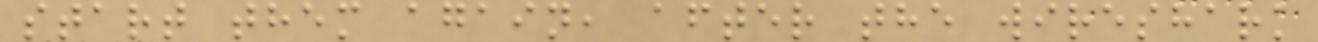start them again, after the wireshark
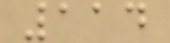114
